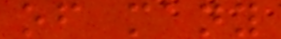of many
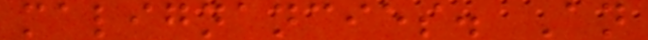malignancies. An
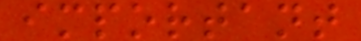important
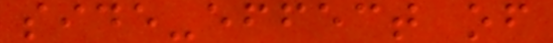side-effect of
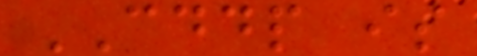CDDP is
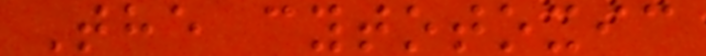The cytotoxic
